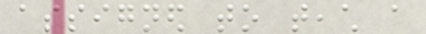assigned to teach a
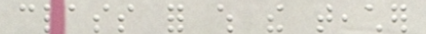class for which the teacher
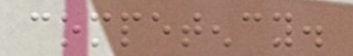competency.
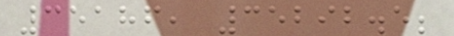35186, 35292.5;
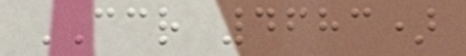CCR 4683)
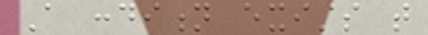A condition exists that
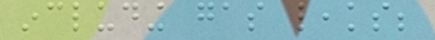including gas leaks;
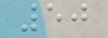50
